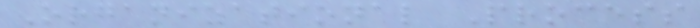Organizational Process
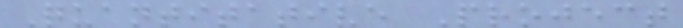Quantitative Project
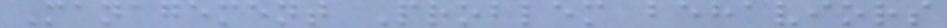Management Problem behaviors
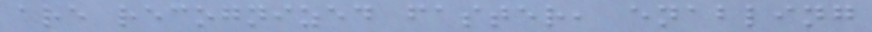are recognized faster, enabling
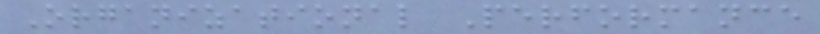Organizational Performance
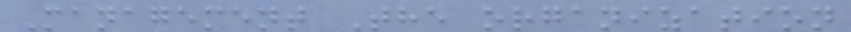Management The organization
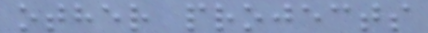other projects
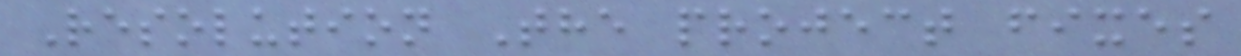Resolution The project fixes
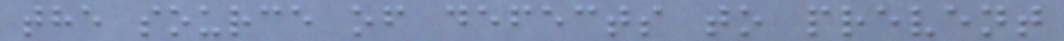the source of defects to prevent
